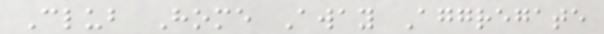Club Home Away Aggregate
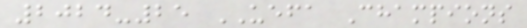2024-25 UEFA Champions
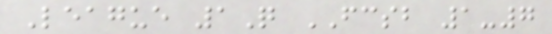League 1Q FCSB 1-7
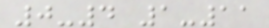0-4 1-11
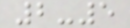2-5
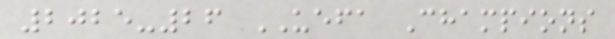2025-26 UEFA Champions
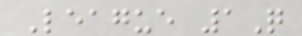League 1Q
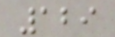129
